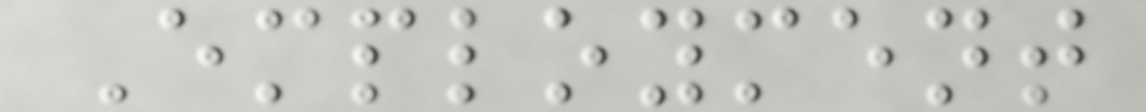Employment
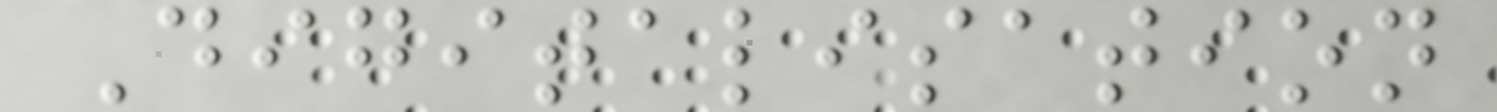Digitalisation
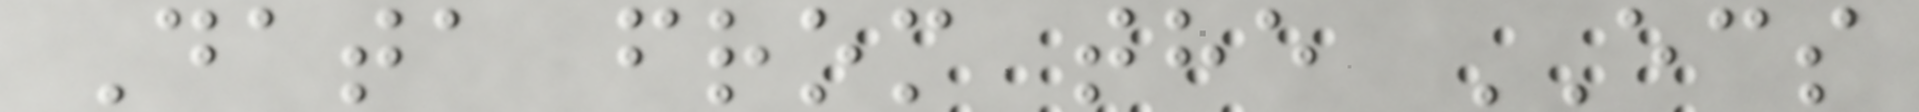Data from the ECS
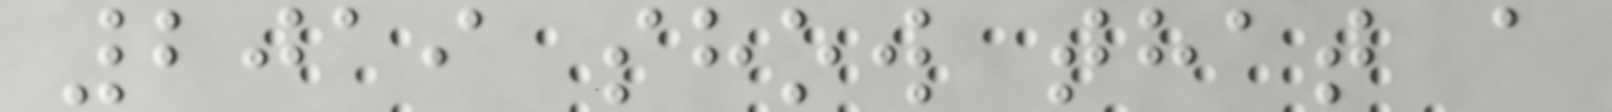2019 show that a
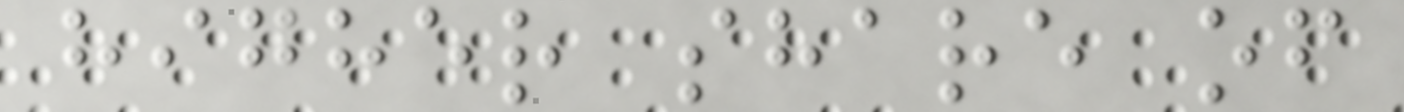higher share of
